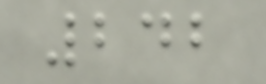242
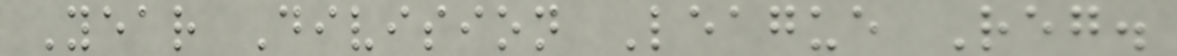Year Division League Reg.
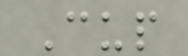Cup
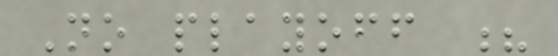No playoff ?
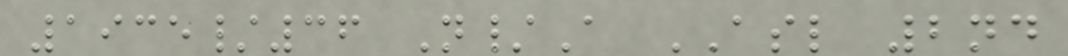1935/36 N/A ASL 2nd
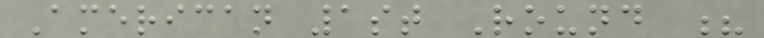American 1st Round ?
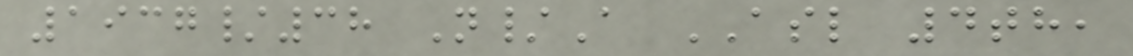1937/38 N/A ASL 4th,
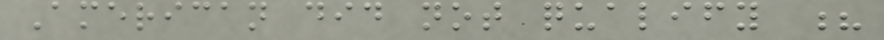American did not qualify ?
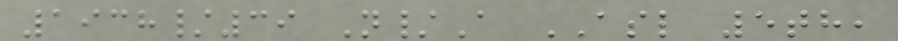1938/39 N/A ASL 5th,
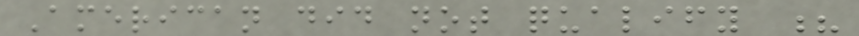American did not qualify ?
